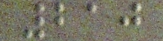210
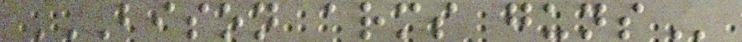BISON ARMS GUNS
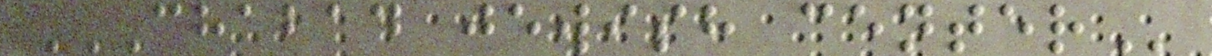CHABAD JEWISH CENTER
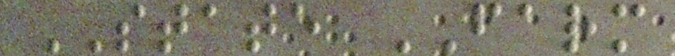STATE FARM
